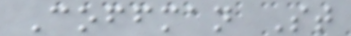Coffman St
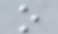o
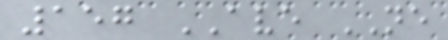157 AVE NE
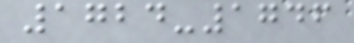1724-1746
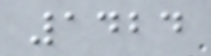1424
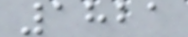1821
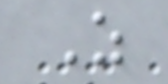Z
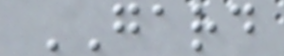GARD
